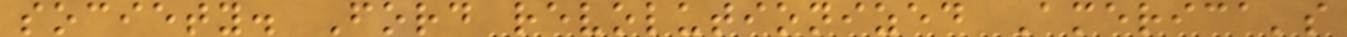society. Ford revolutionized America's
